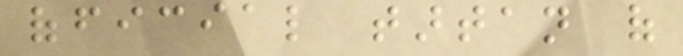official tartan of
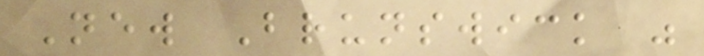New Brunswick was
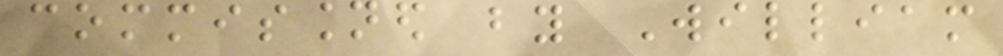commissioned by William
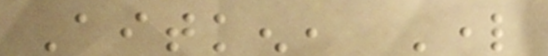Aitken, Lord
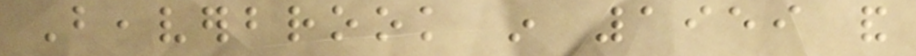Beaverbrook in 1959 and
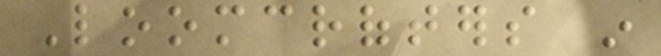Loomcrofters in
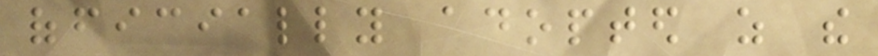officially adopted as the
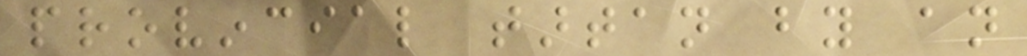provincial tartan by an
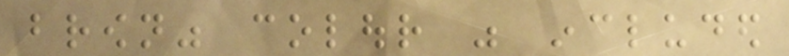brown" colour was included
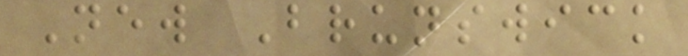New Brunswick
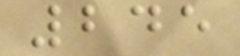245
